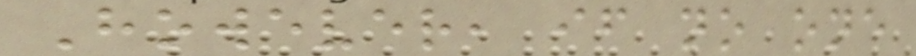However, if no one
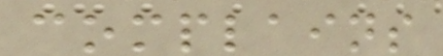complains
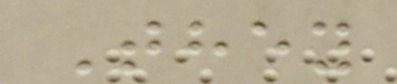They
